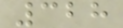328
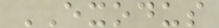EXODUS
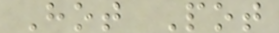Hot Pot
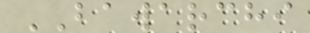BAWARCHI
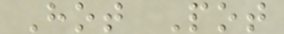Hot Pot
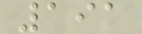191
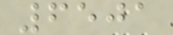6501
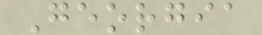Georgia
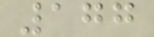177
